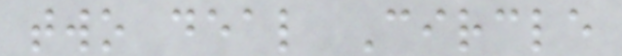two deal Circle
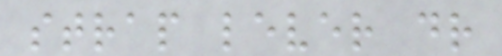strap lever dr
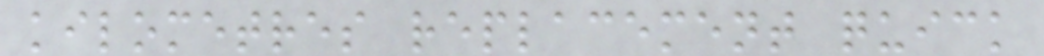kilometres replacement quick
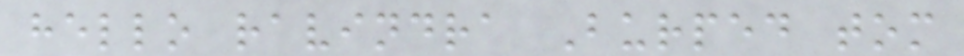hello ravindra Burped tom
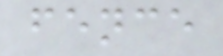fence
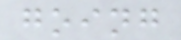going
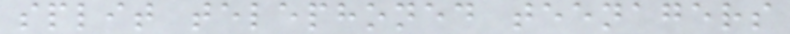split telephoned teenagers
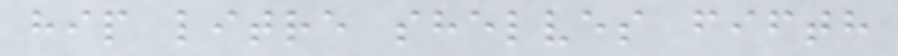hip litre shelves fifth
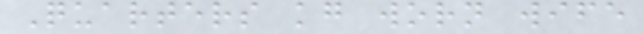Quarters kg worn wife
